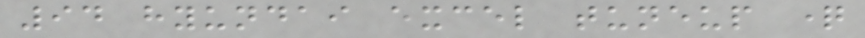94 hyundai excel tuneup question
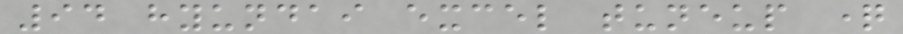94 hyundai excel tuneup question
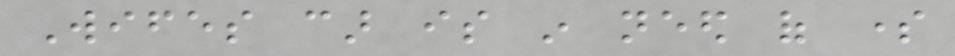Wifes car is in need of some
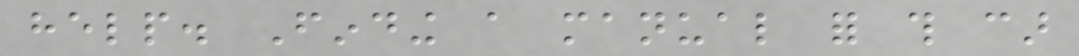help. Finding a manual for this car
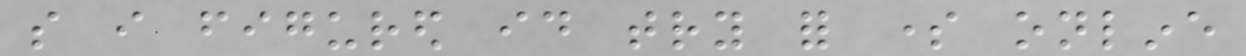so i figured id try for some online
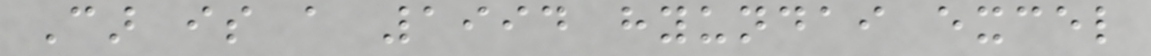Car is a 1994 hyundai excel
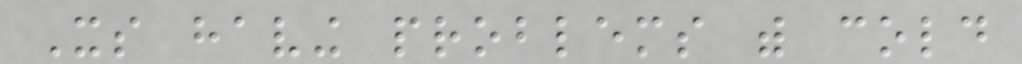Its having problems with cold
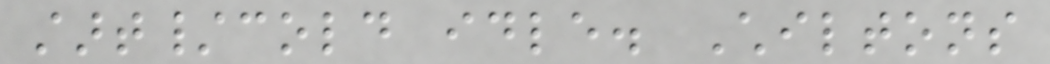start/cold idle. Chiltons
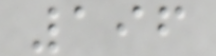196
